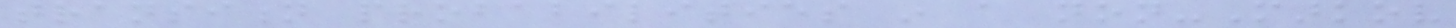transition probabilities in a non-Markov
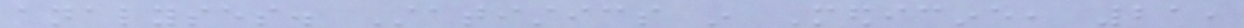analyses. Statistics in Medicine, 21,
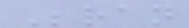Beran
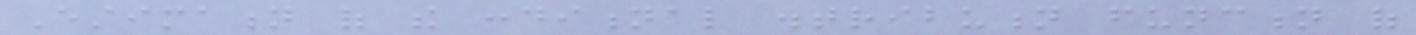Estimation of the conditional distribution function of
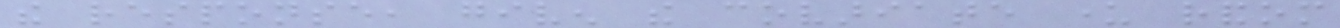the response, given the covariate under random
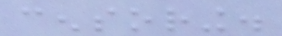censoring.
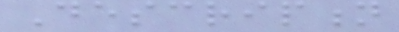Description
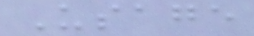Usage
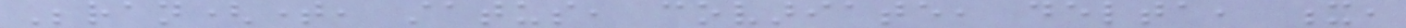Beran(time, status, covariate, delta, x,
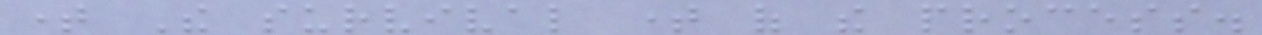time The survival time of the process.
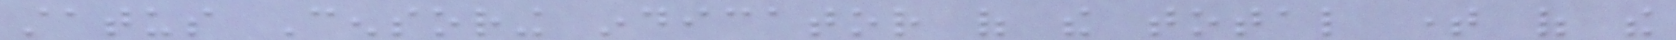status Censoring indicator of the total time of the
